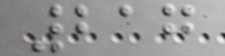217
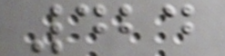424
